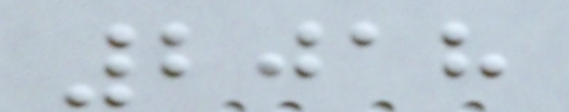2018
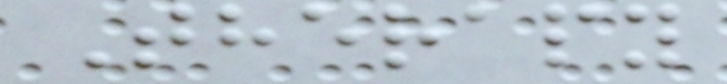Therapy
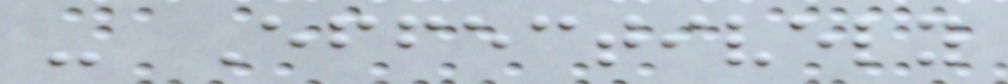- Effectively
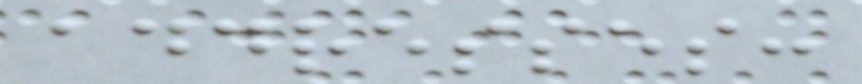addresses:
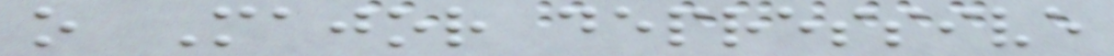o Major depressive
